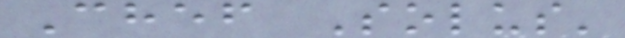Chef Solus'
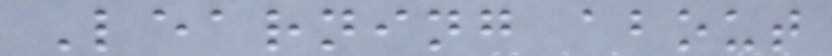Learning about
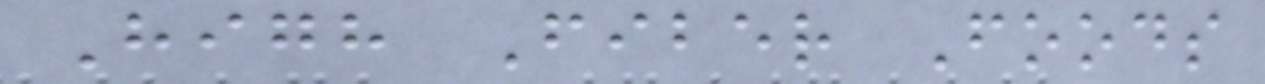High Fiber Foods
